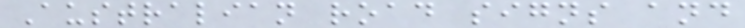Australian road signs and
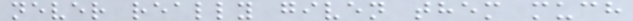never really given them much
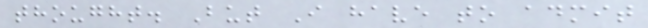thought. But I have to admit
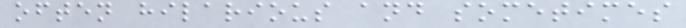often hilarious and sometimes
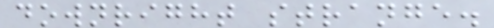downright strange.
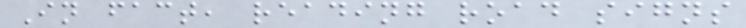In fact, reading road signs
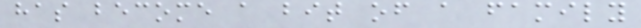has become a bit of a family
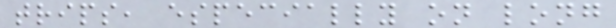trips, especially on long
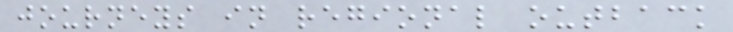journeys in regional outback
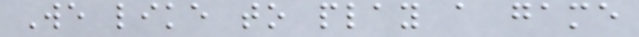We like to play a game
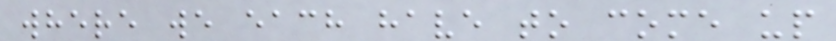where we each have to come up
